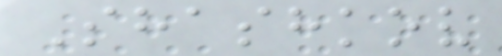Shashkov
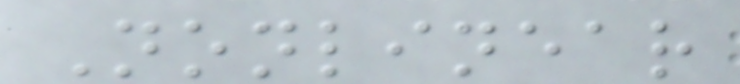Nonlinear
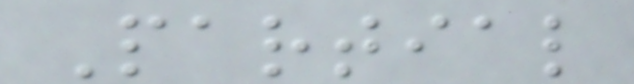Partial
